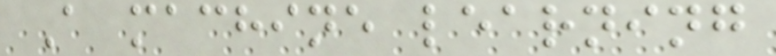A machine learning
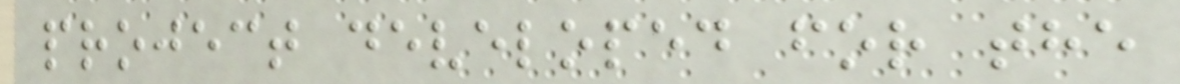project developed for the
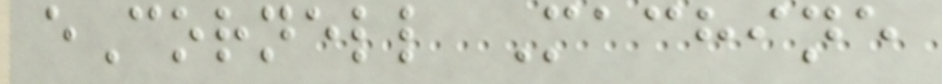eCornell Machine
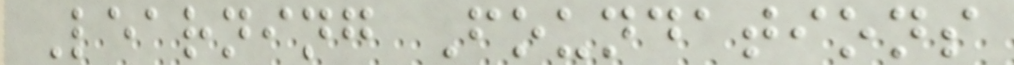Learning Foundations
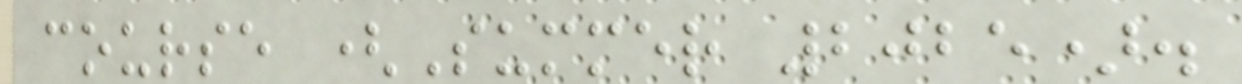course (Summer 2025).
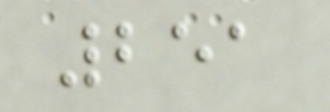251
